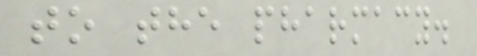to the pharmacy.
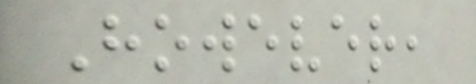However,
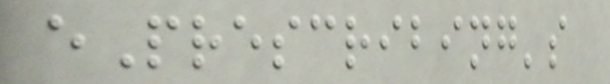ePrescribing's
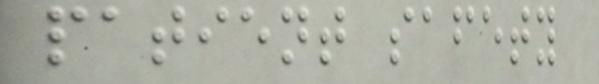patient safety
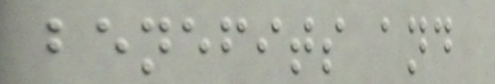benefits and
